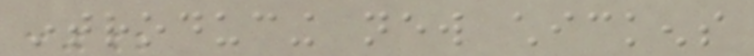introducing new chickens
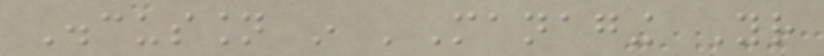Discussion in 'Managing Your
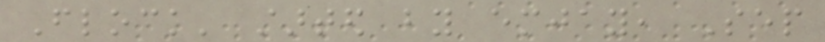Flock' started by emjay, Sep
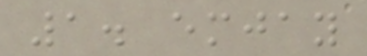1. emjay
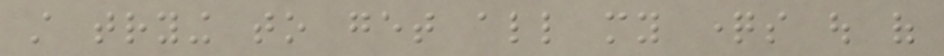still trying to get all my questions out of
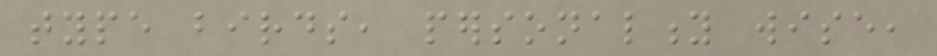type birds, personality wise,
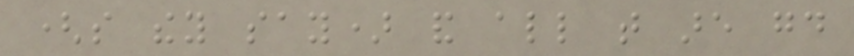(so they say) and all that are good
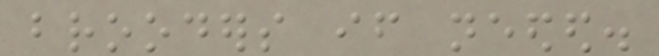brooders if needed.
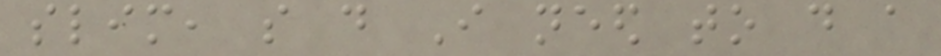slim, so do I need to do a
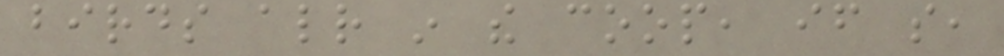birds already in the coop, if so,
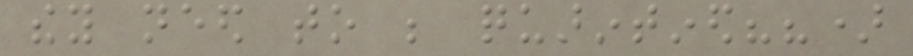they need to be quarintined??)
